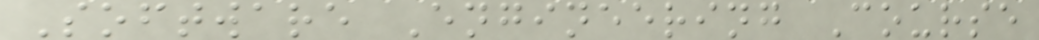Software Engineering Course
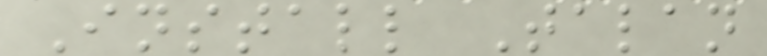Install Talan
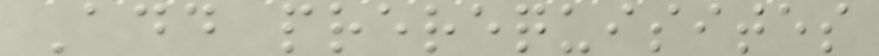Add prerequisites
